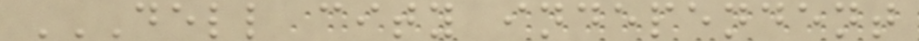DELL CITY INDEPENDENT
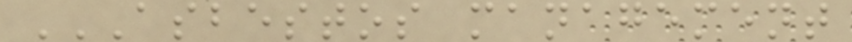ASBESTOS MANAGEMENT
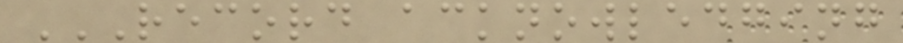RECORD ACKNOWLEDGING
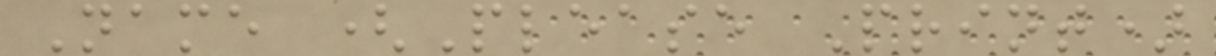Name (Please Print)
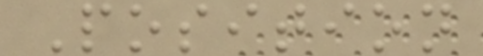Position
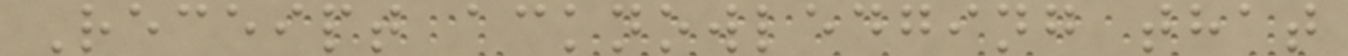Receipt acknowledging that
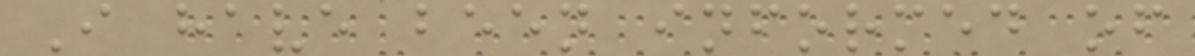I have been informed of
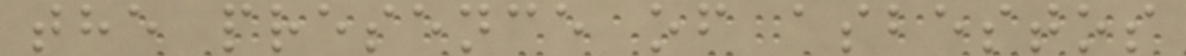the presence of asbestos
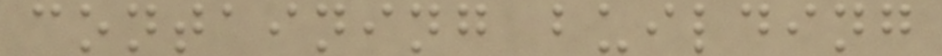containing building
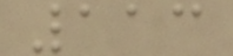113
